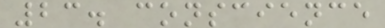23. conscience
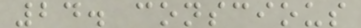24. conscious
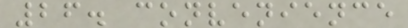26. convenience
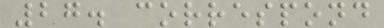27. correspond
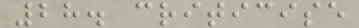28. criticise
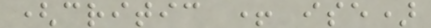(critic + ise)
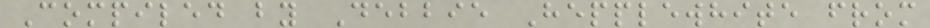Compiled by Debbie Hepplewhite from
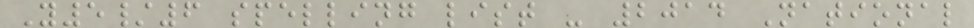Y5/6 spelling list - 2014 National
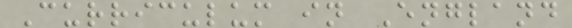Curriculum in England
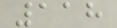118
